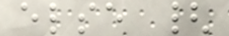else {
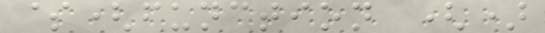$(function ()
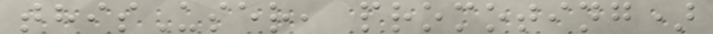thisUser, promoting)
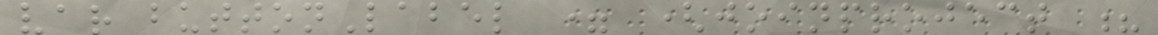var buttonLabel = (joinproject ?
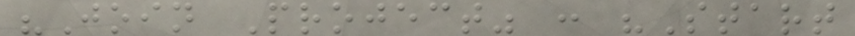"Join Project" : "Start
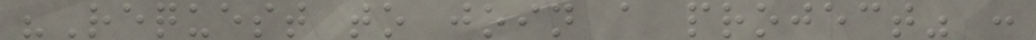"Request to join a project" :
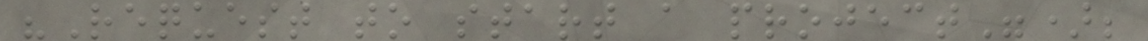"Request to start a project");
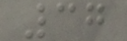37
